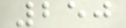250
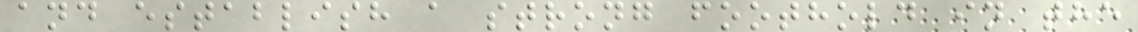and establish a strong foothold in the
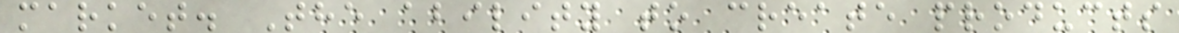market. The ability to create products
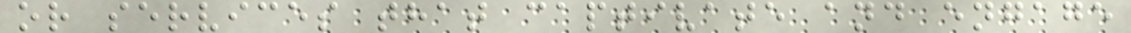or services that captivate and engage
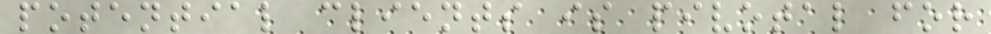potential clients is pivotal for
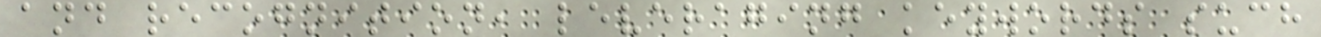and recognition, leveraging keywords such
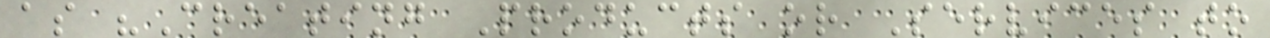as "Creating Products or Services to
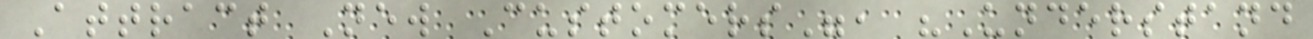Attract New Customers", "Understand
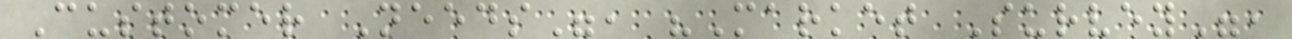Customer Needs", "Market Survey",
